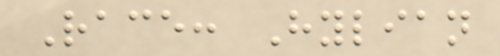Race: Hylian
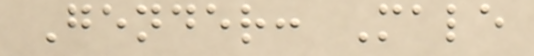Gender: Male
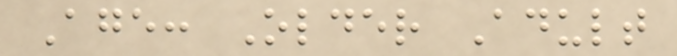Age: Older Adult
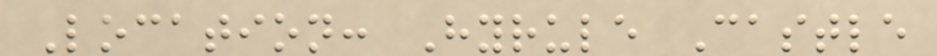Location: Hyrule Castle
